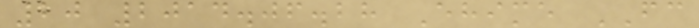20 2014.06.28 Ehime FC
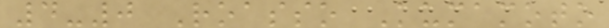4-0 Roasso Kumamoto
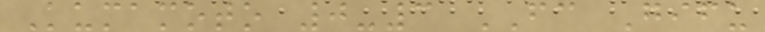Kumamoto 0-3 FC Gifu
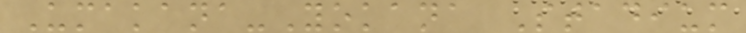Umakana-Yokana Stadium
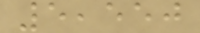5,550
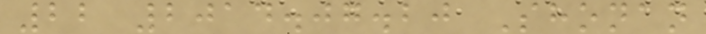22 2014.07.20 Shonan
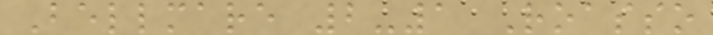Bellmare 2-1 Roasso
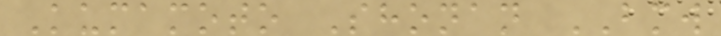Kumamoto Shonan BMW
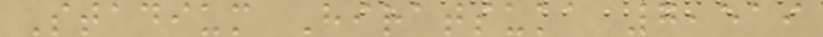Stadium Hiratsuka 7,519
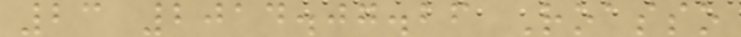23 2014.07.26 Roasso
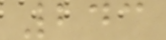243
